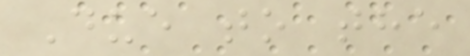Due to the
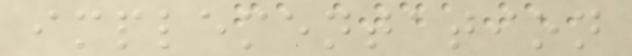implementation
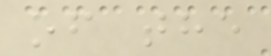of the
